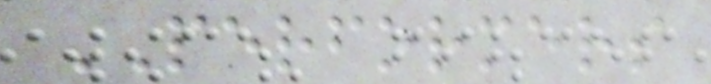PERFORMERS
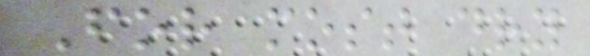For most dry
